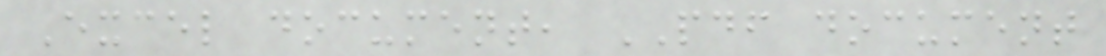Excel document, PDF document
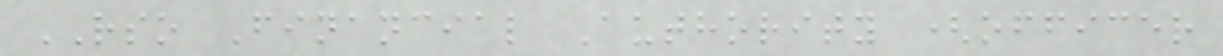RSO Financial Authority (officer
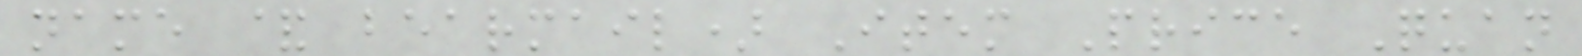name & bearmail) Item Price Quan
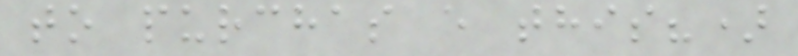to purchas e this?)
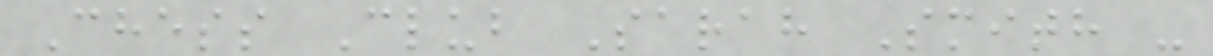Chess Club Sarah Smith -
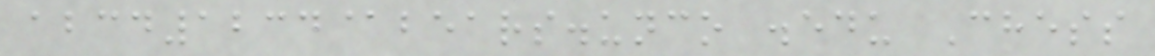abcd1234@bears.unco .edu Chess
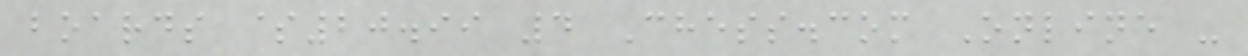boards $20.99 4 Chess.com Online -
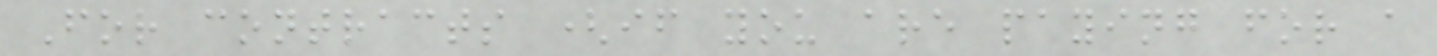For contracts (if you are paying for a
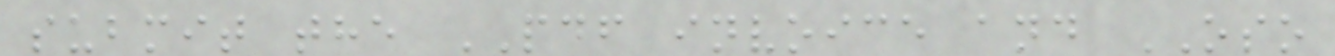submit the PDF invoice and OSO
